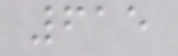615
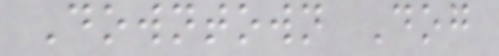Downtown Dog
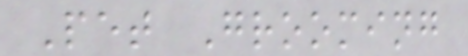Pet Grooming
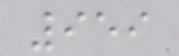959
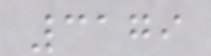3179
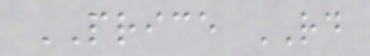PRICE RD
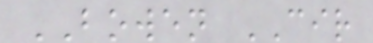BOWEN CIR
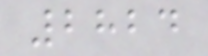2824
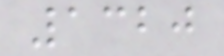1320
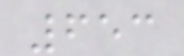653
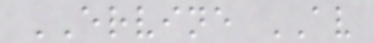ERVINE AV
